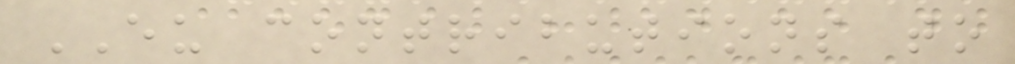EU contributions to
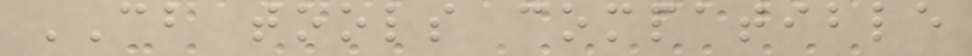CB tools compatible
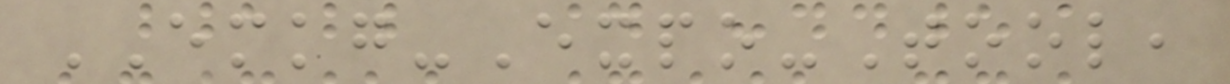EMKG-Expo-Tool,
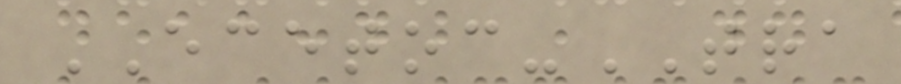ECETOC-TRA
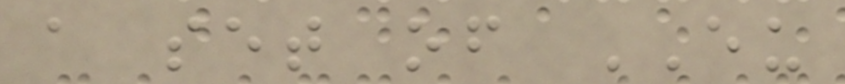a set of EU
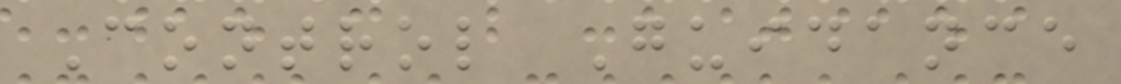Control Guidance
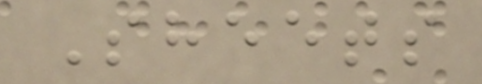Sheets
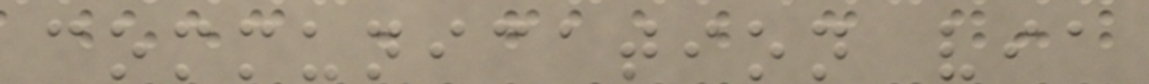communication via
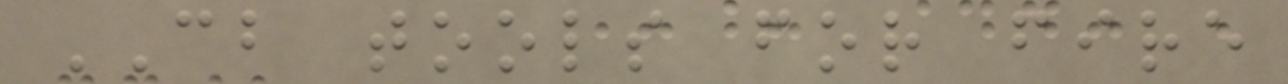CB tools for fire
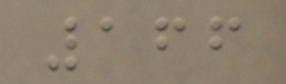166
